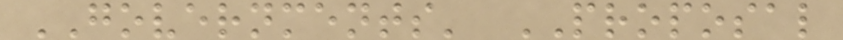GOVERNMENTS' PROPOSAL
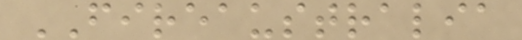FIREAUSTRALIA
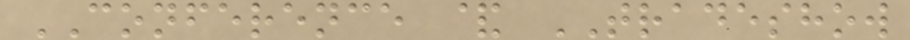CONFERENCE & TRADESHOW
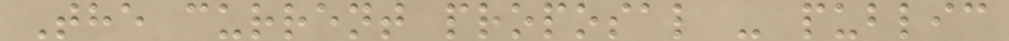The current proposal - public
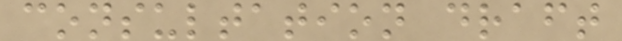consultation draft
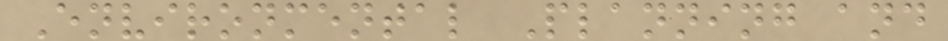Environmental Planning and
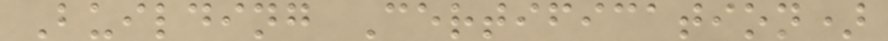Building Certification)
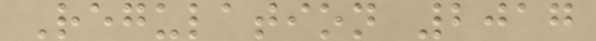Regulation 2017
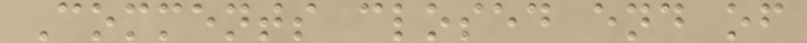Comments closed end of
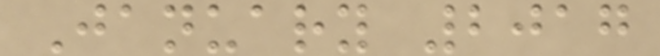January 2017
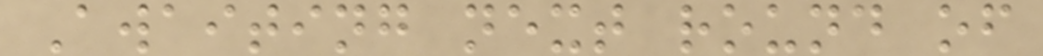Awaiting next round of
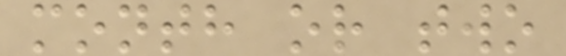month or two
